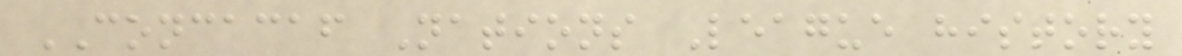CONCACAF Nations League history
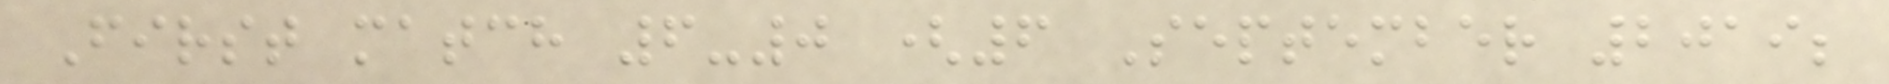First match 6-0 (6 September 2019;
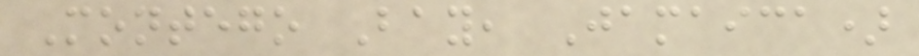Montego Bay, Jamaica)
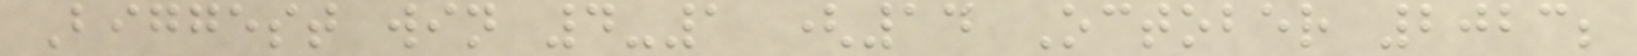Biggest win 4-1 (14 October 2023;
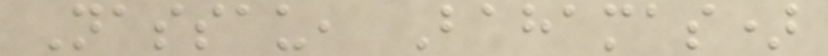Nassau, Bahamas)
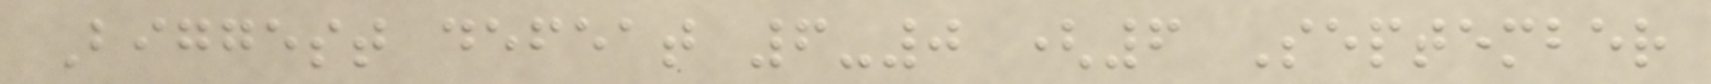Biggest defeat 6-0 (6 September
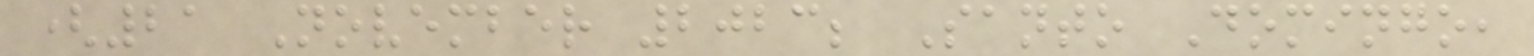(21 November 2023; Santo Domingo,
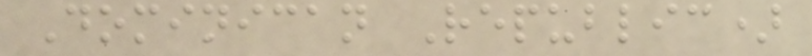Dominican Republic)
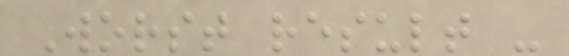Worst result -
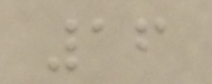16
